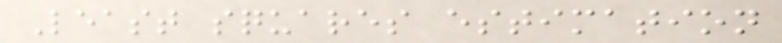Least squares estimation
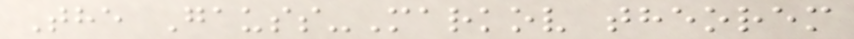The Gauss-Markov theorem
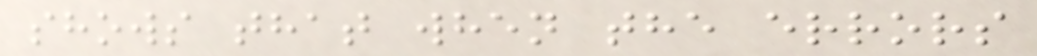shows that when the errors
